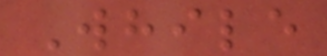While
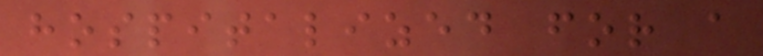hospitalized for a
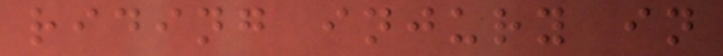riding injury in
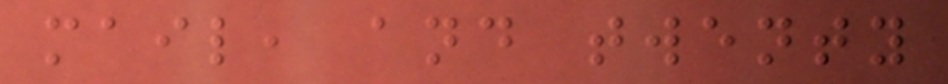mail, and twenty
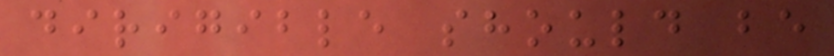dirigible should be
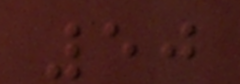50
